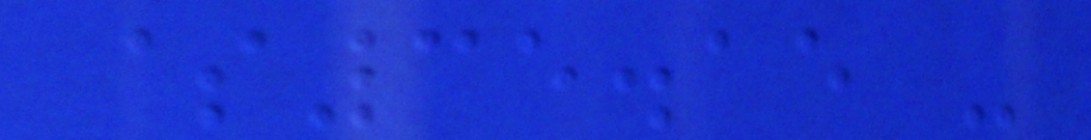$35.15 -
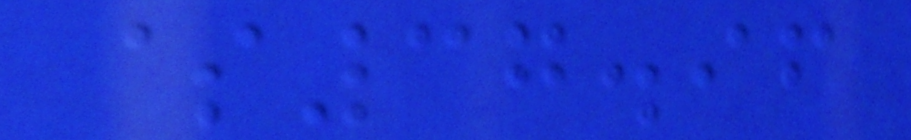$37.96
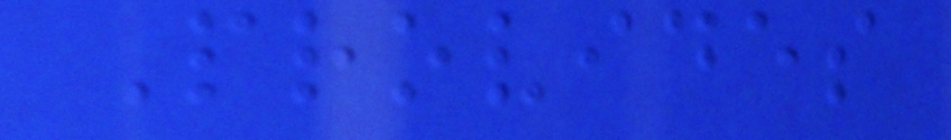Provides
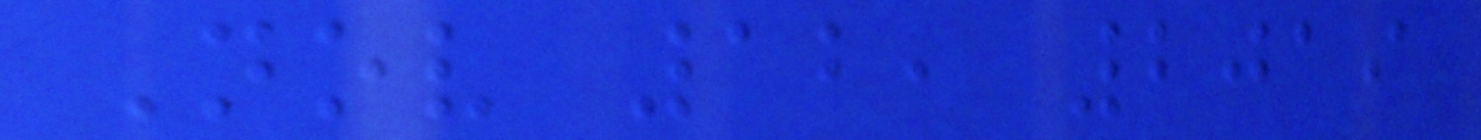Nov 12, 2019
